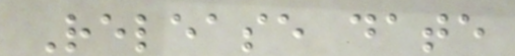Release date
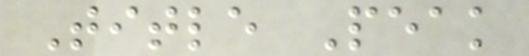Title Peak
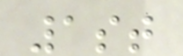1st
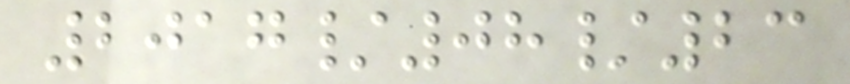2017/08/23
